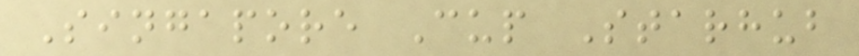Singapore Cup Starhub
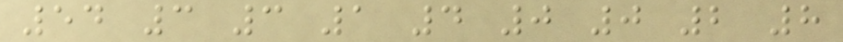54 3 3 1 4 0 0 2 8
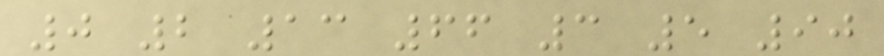0 2 13 66 3 5 90
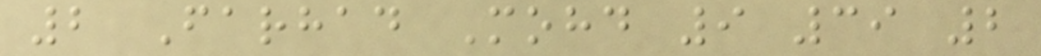2 Farhad Mohd 9 39 2
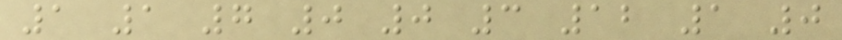1 1 7 0 0 3 12 1 0
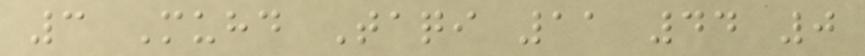3 Muhd Taqi 11 44 0
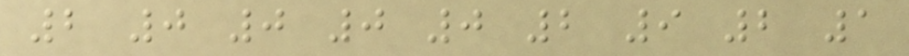2 0 0 0 0 2 9 2 1
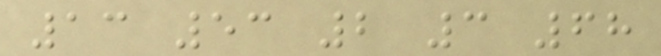13 53 2 3 68
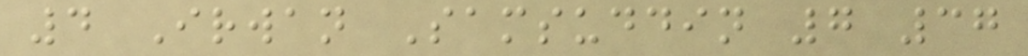4 Irwan Samsuddin 7 37
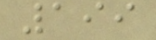199
